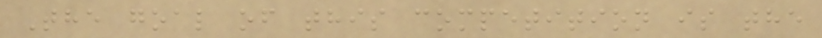The goal of this competition is the
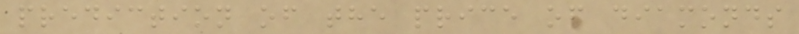prediction of the price of diamonds
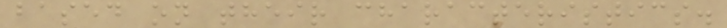based on their characteristics.
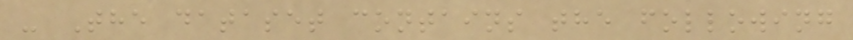- The dataset contains the following
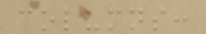columns:
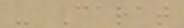- Carat
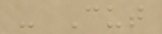- Cut
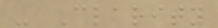- Clarity
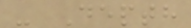- Depth
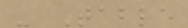- Table
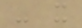- x
